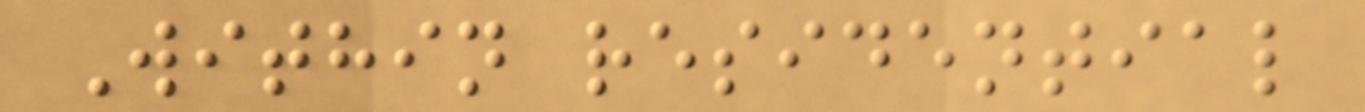Within residential
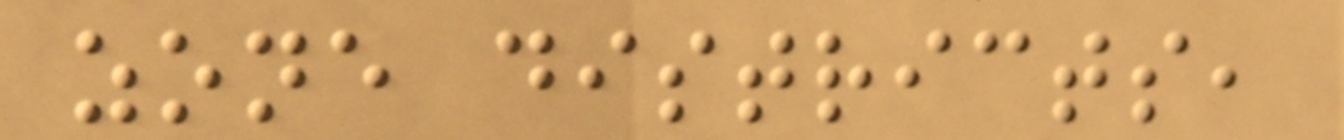zone districts,
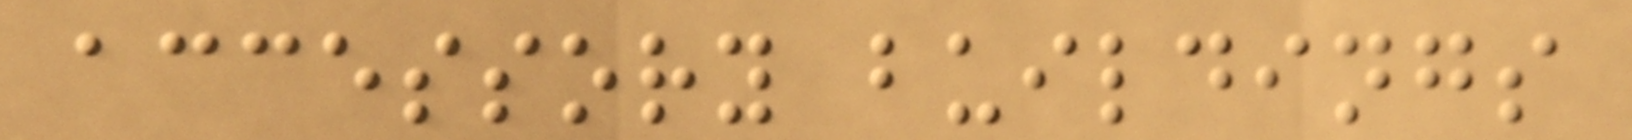accessory buildings
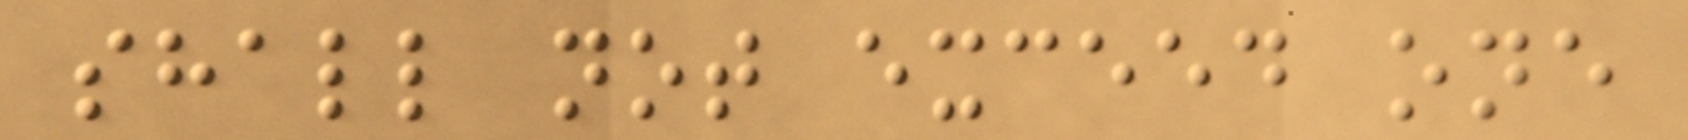shall not exceed one
